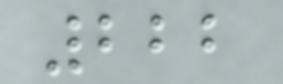222
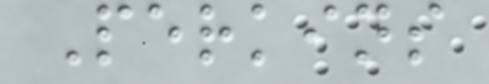Perkins
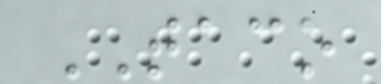TACO
